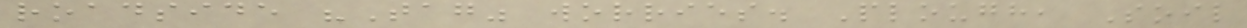roadside "Tag" worries. Plough, Soil
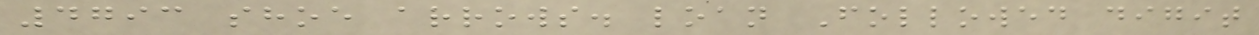4793 shoe arrows. loan Followed digit
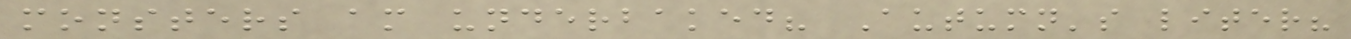monsters am underbaked? Autumn's liter?
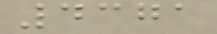4371
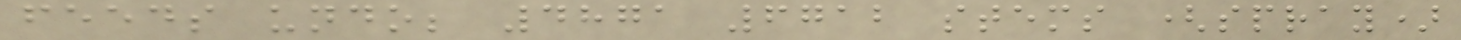feeds undo; 4871 6712 stems (spray)
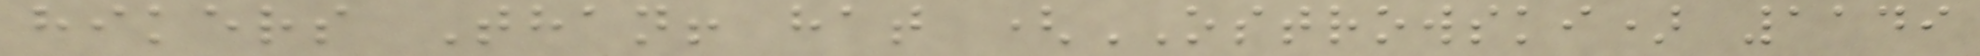hikers Than! hat (OSTROWSKI) 1149
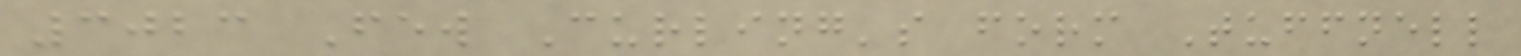3023 Few Curling's form Tuffnell
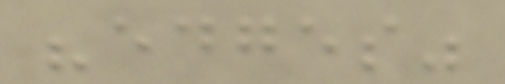"edges"
